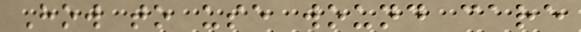How to use wound care
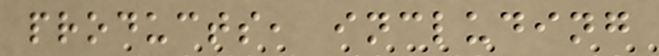products, including
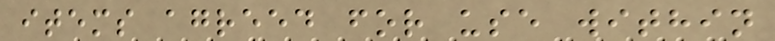items agreed for use within
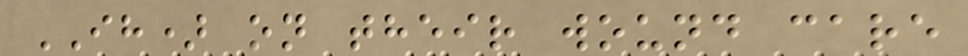IH) on their wound care
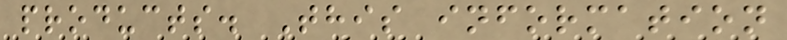products. This information
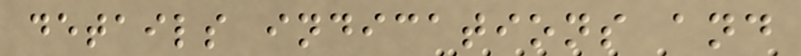details indications and
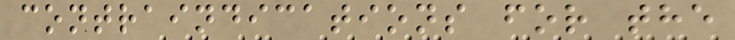contraindications for the
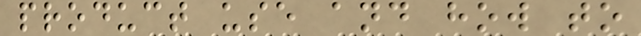product use and how to
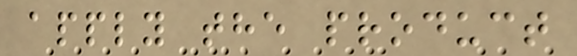apply the product
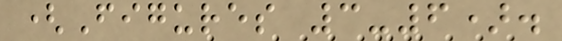(Figures 3-6).
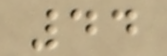44
